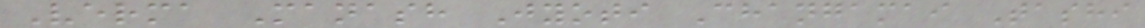Verma Manash Jyoti Changamai Tashi
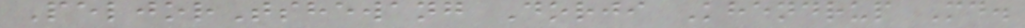PeljorTshewang Dorji Khendrup Md.
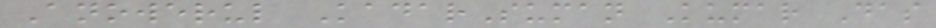Anowerul KadarSuman Kumar Das
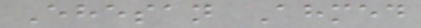Ehesan Ahmed
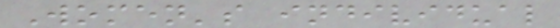Women's individual
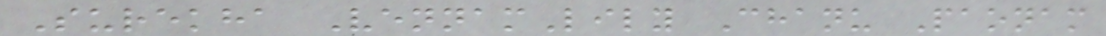Surekha VennamLily Chanu Paonam
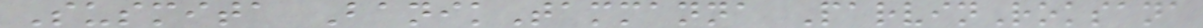Susmita BanikTammanna ParvinRoksana
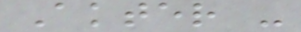Akter -
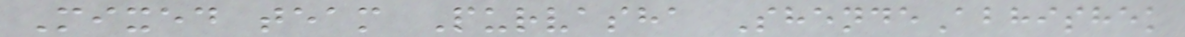Mixed team Purvasha ShendeAbhishek
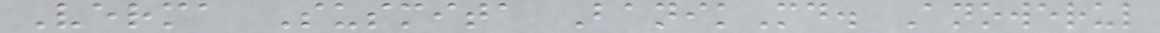Verma Susmita BanikMd. Anowerul
